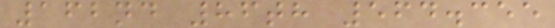162nd 86th 564.355
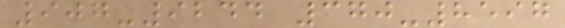907-9244 370-8597
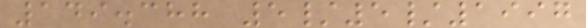149.388 5/5/1997
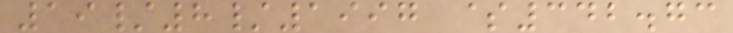19/8/1997 $342.73
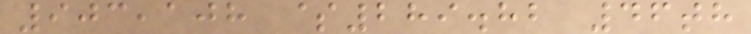903,108 $289.82 46th
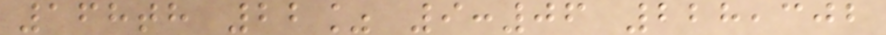168th 22% 9:06 228,302
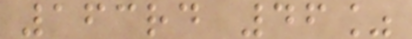163rd 46%
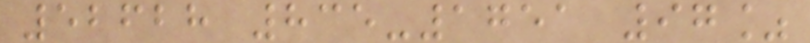52628 835-1751 97%
